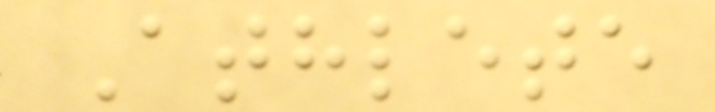Athlete
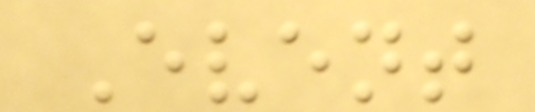Event
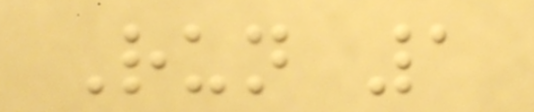Run 1
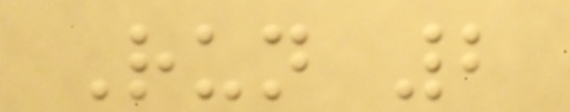Run 2
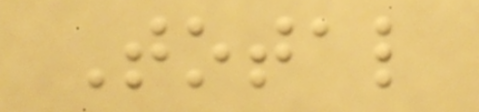Total
